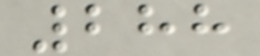288
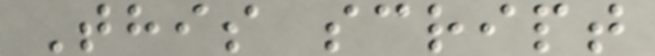This script
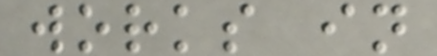works in
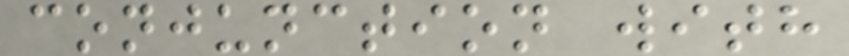conjunction with
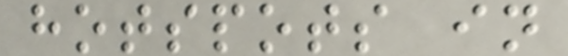hotspots in
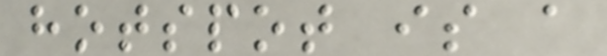hotspot is a
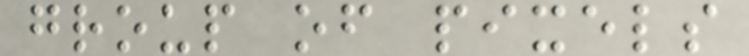group of pixels
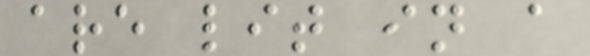are lit in a
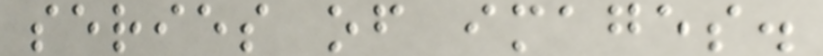series of images.
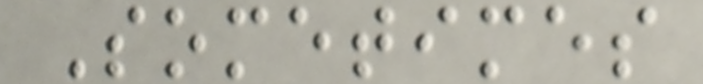Sometimes
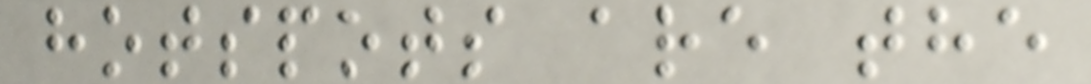hotspots are the
